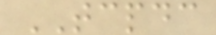TCPDC
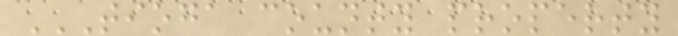TIOGA COUNTY PROPERTY
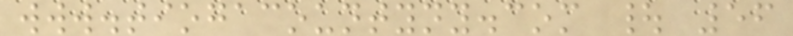www.tiogacountyny.com | 56
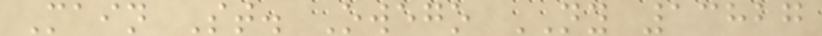Main St. Owego NY 13827
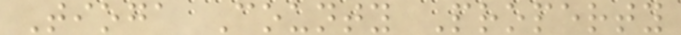Tioga County Property
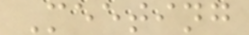Meeting
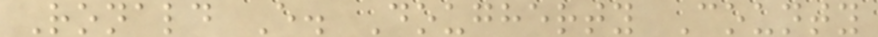Ronald E. Dougherty County
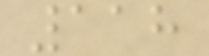118
